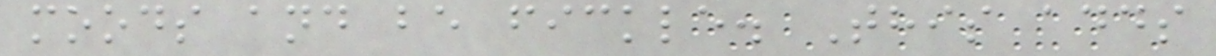moods and be fickle. This adds
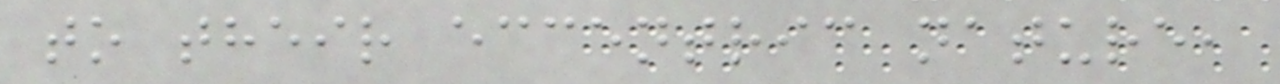to their eccentric nature,
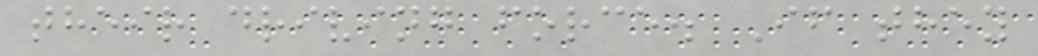their driving force. If they
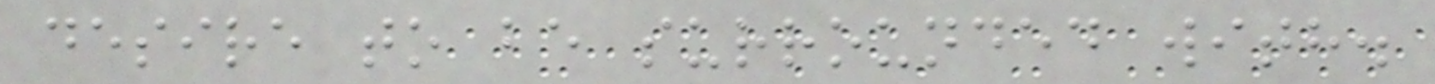desire to be surrounded with.
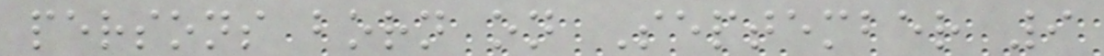persons born on September 9
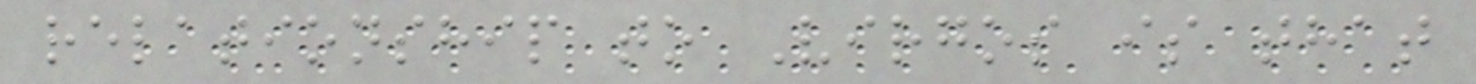relationship to Virgos is that
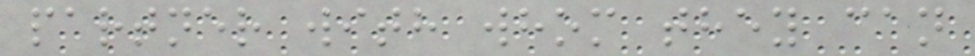partner with whom they can
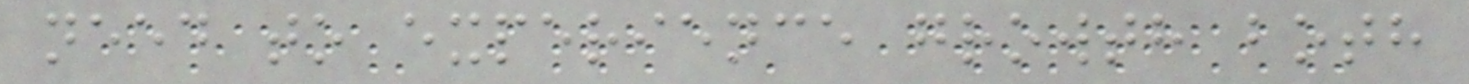need to experience growth both
